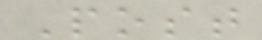Post
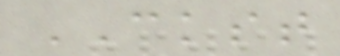CKST
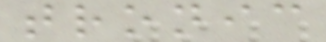tronic
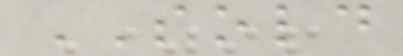SOLD
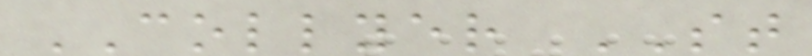COLLYER ST
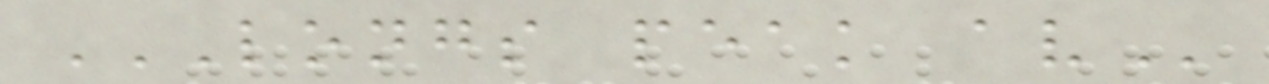LONGS PEAK AV
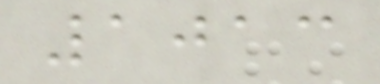1013
